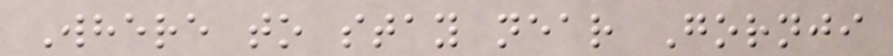Where to stay near Gornji
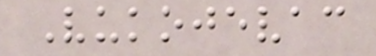Vukojevac
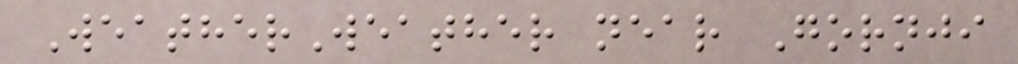WeatherWeather near Gornji
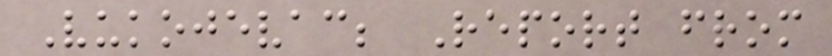Vukojevac; Report from
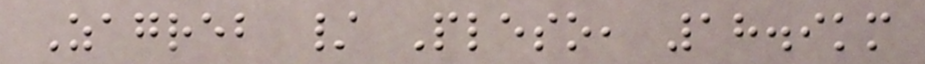Zagreb / Pleso, 18.9km
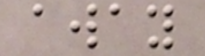away
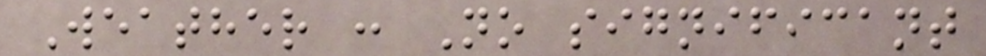Weather : No significant
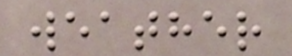weather
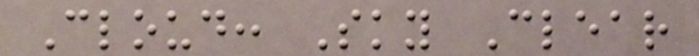Cloud: Sky Clear
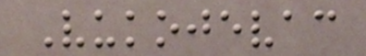Vukojevac
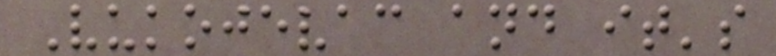Vukojevac and it's
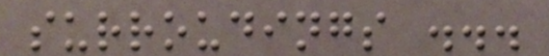surroudings ...
